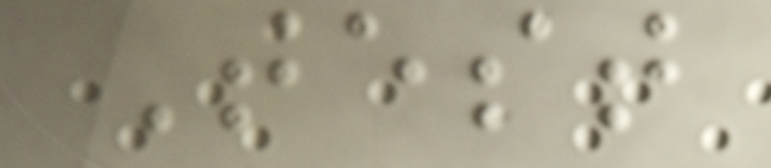Test
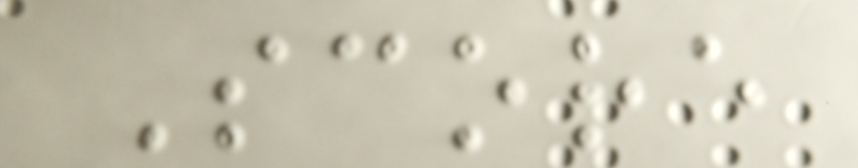Score
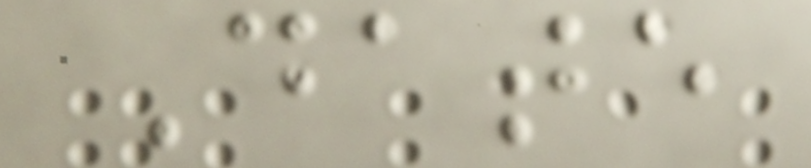Date
